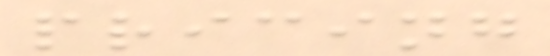pricing
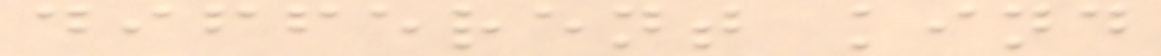different kind
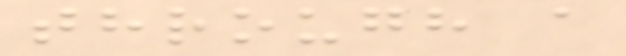through a
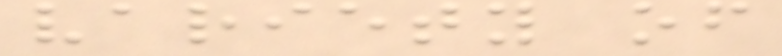variety of
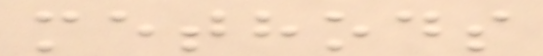methods
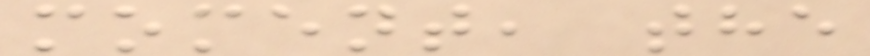moment, the
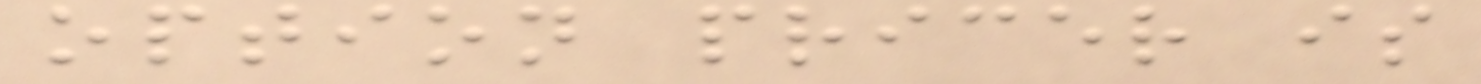option pricer is
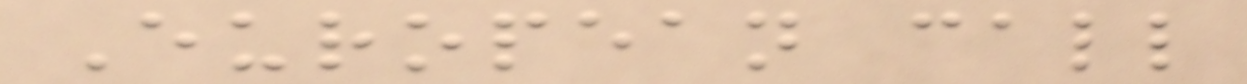European call
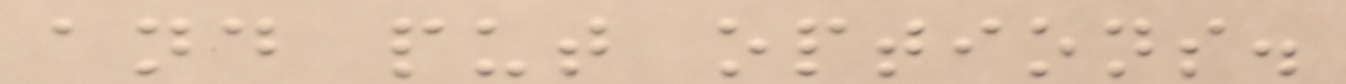and put options.
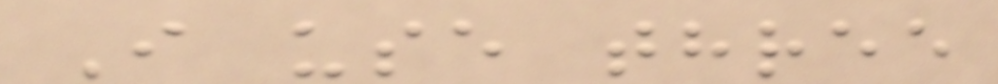I use three
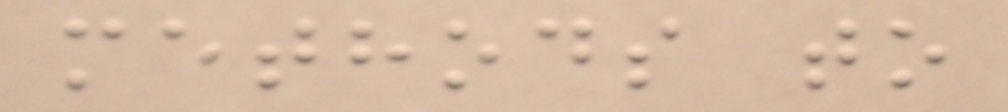methods to
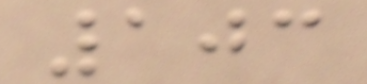103
